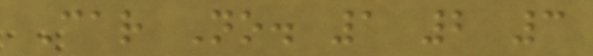Car No. 1 2 3
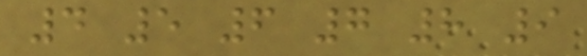4 5 6 7 8 9
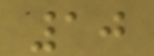10
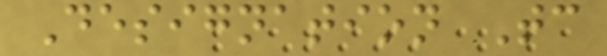Designation Tc
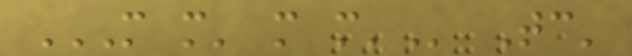M M' M M' Tc'
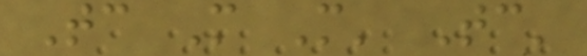Tc M M' Tc'
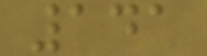141
